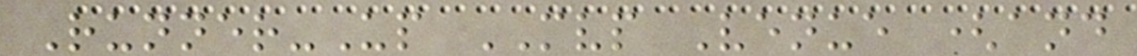Runner-Up MVP Venue (and
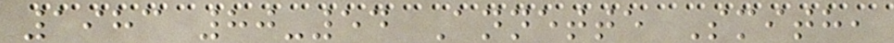1983 80-54 Annette Smith,
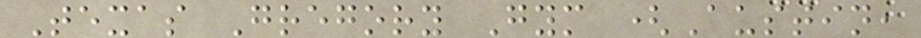Texas Gregory Gym (Austin,
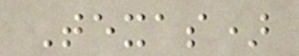Texas)
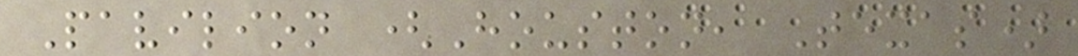Pavilion (Houston, Texas)
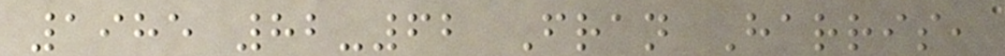1985 82-62 Fran Harris,
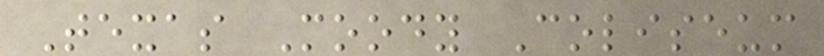Texas Moody Coliseum
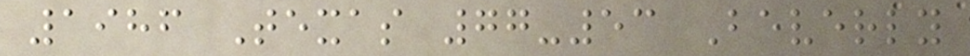1986 Texas 77-53 Beverly
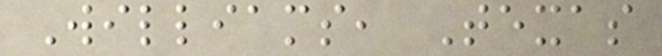Williams, Texas
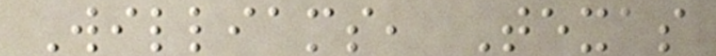Williams, Texas
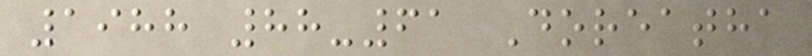1988 88-61 Doreatha
